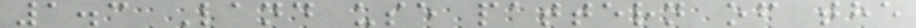1.3 Land use pattern of the
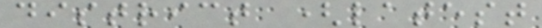district (latest
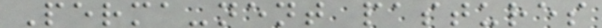Perma-nent pastures
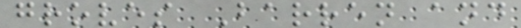groves Barren and
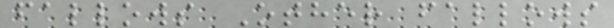fallows Other fallows
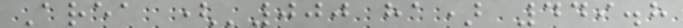Area ('000 ha) 449.8
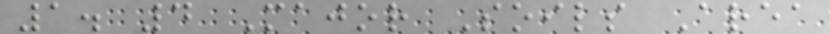1. 4 Major Soils Area
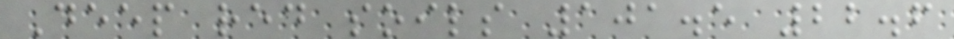Deep red soils 101.5 22.6
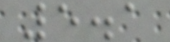5.1
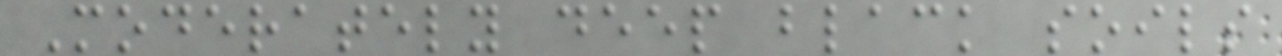Moderately deep black soils
